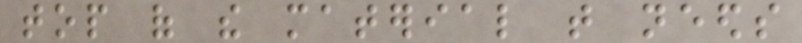top of the material that needs
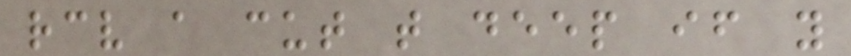receive a cut that deep if you
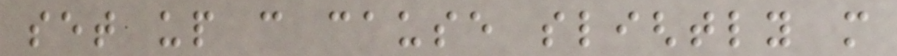set up can cause slightly more
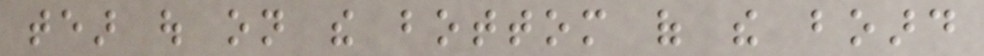tear out on the bottom of the board
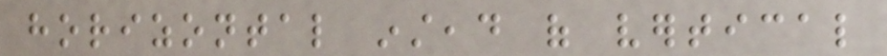horizontal instead of vertical
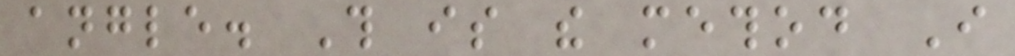angle. This is the method I
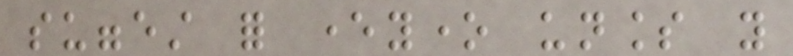suggest for everyone unless you
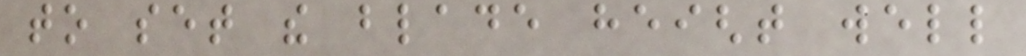to set the blade height well
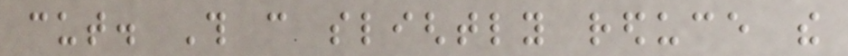cut. This can slightly reduce the
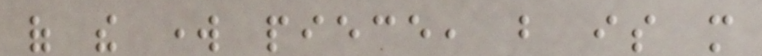of the work piece, but is more
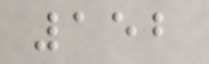152
